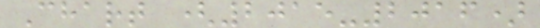Chart (2015-2016)
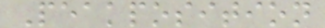Peakposition
